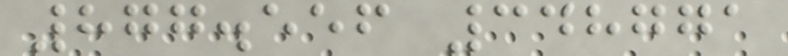877.556 348771
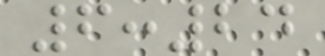6:24
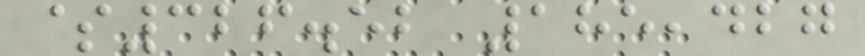$326.52 185,427
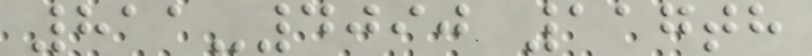811-4090 117th
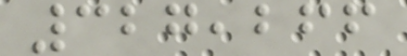327,266
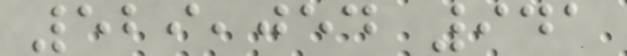529,054 941
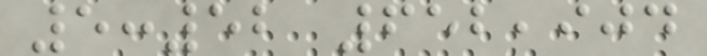5:52 652,904
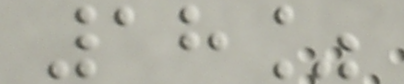18%
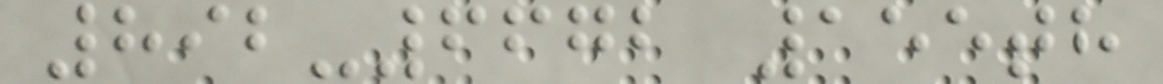892-6672 155th
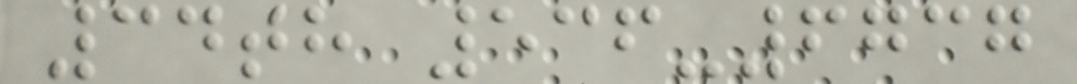34th 536-6737
